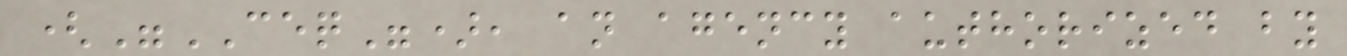("CEQ"), an agency authorized by
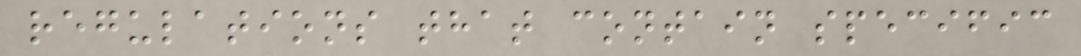regulations that contain specific
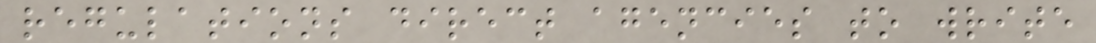regulations direct agencies to write
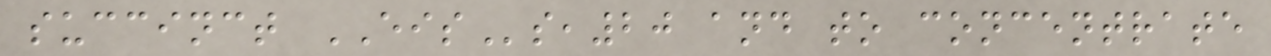succinct EISs,20 and to concentrate
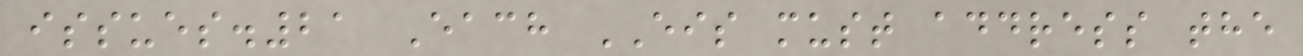issues.21 Each EIS must address the
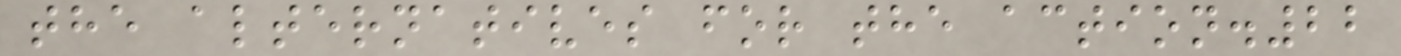the alternatives for the action.22
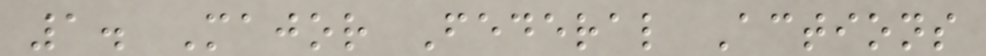1. Major Federal Actions
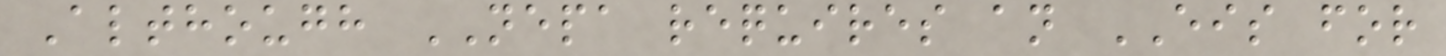Although NEPA requires an EIS for
